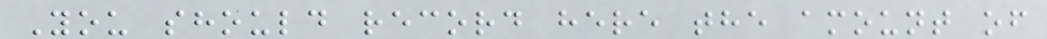You should record here the amount of
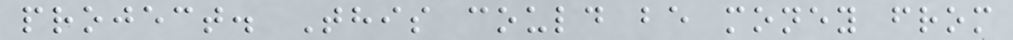project. This could be money from
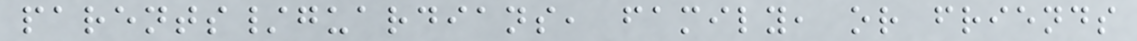parents/guardians, family, or friends
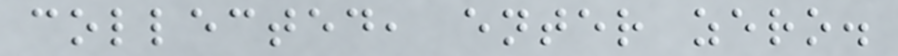collected, enter zero.
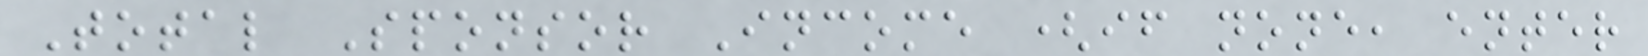Total Sponsor Income (if none, enter
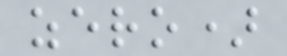zero)
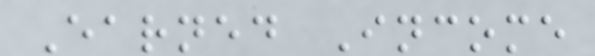Earned Income
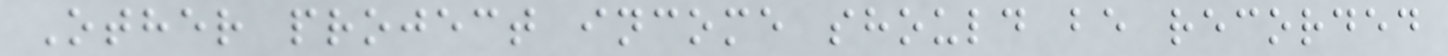Other project income should be recorded
